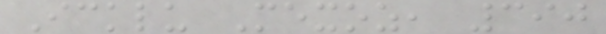Icklu Mexoz, 390
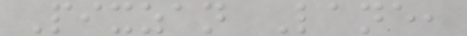Pixzan Lane,
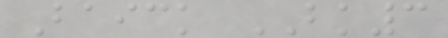Baick BK3
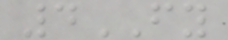4FY
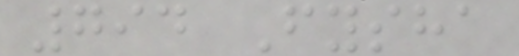794 Fysha
